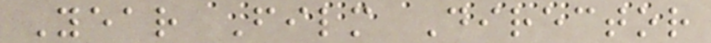Year Film Director
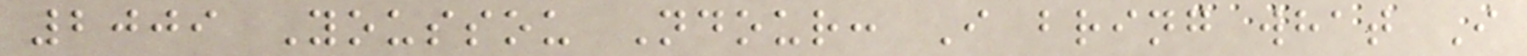2009 Youssou Ndour: I bring what I
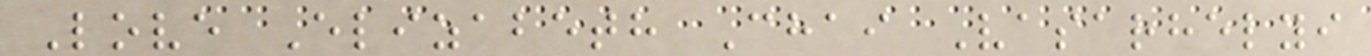Love Elizabeth Chai Vasarhelyi
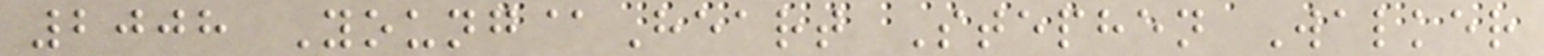2008 Young@Heart Stephen Walker
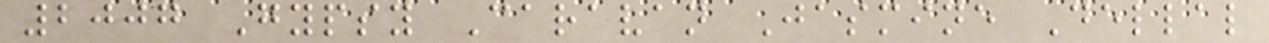2007 Gypsy Caravan Jasmine Dellal
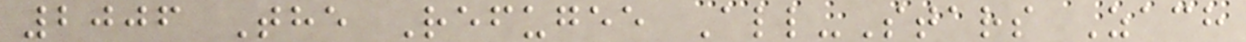2006 The Refugee All-Stars Zach
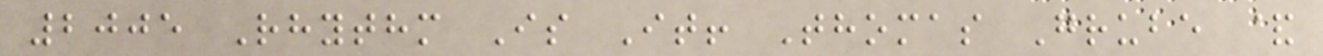2005 Rhythm Is It! Thomas Grube &
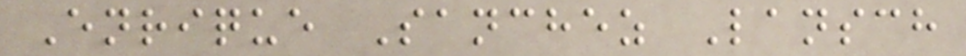Enrique Sanchez Lansch
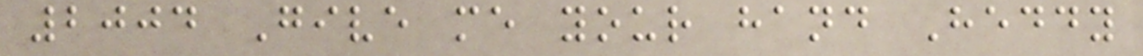2004 Give me your hand Heddy
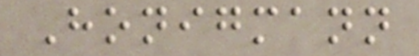Honigmann
